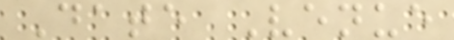Date Venue
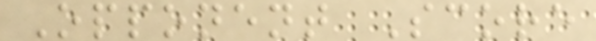Opponent Score
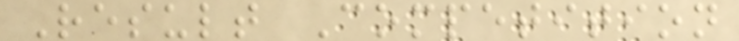Result Competition
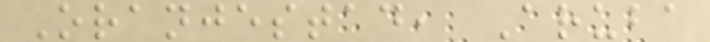Oranjestad, Aruba
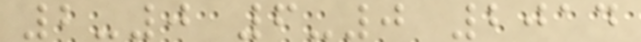2-0 6-0 2014
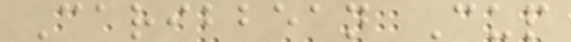Caribbean Cup
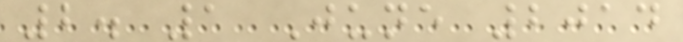2. 1 June 2014
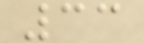33
